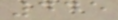445
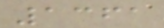1361
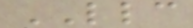LLC
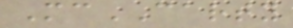McCARTY
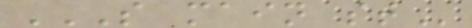S MAIN ST
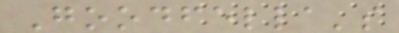Goodfella's
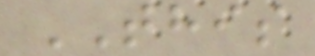THIS
